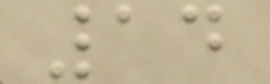14
